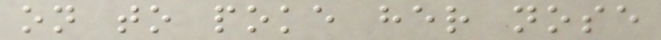on to poke her nose
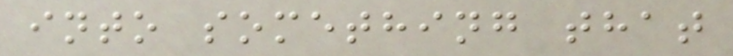into something that
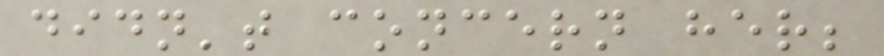didn't concern her;
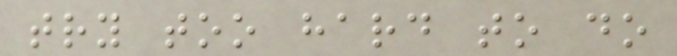try too hard to do
